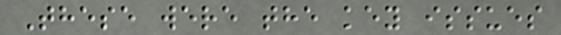These were the key issues
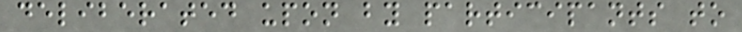deliberated upon by participants to
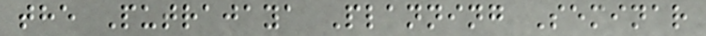the Putrajaya Planning Seminar
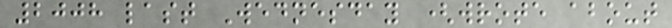2008 last Wednesday (wrote about
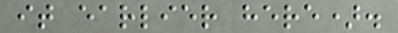it earlier here).
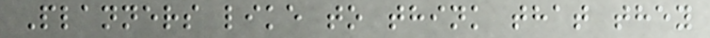Planners like to think that they
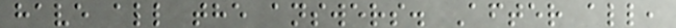have all the answers. After all,
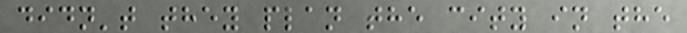didn't they plan the city in the
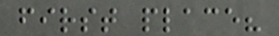first place?
